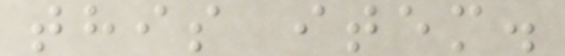this item.
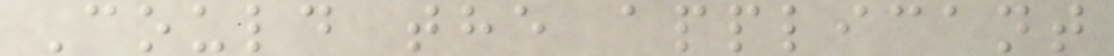Could the applicant
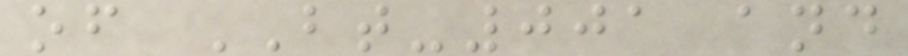of BT-001 and
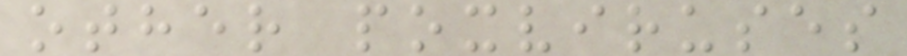other poxviruses
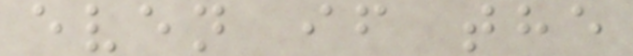even if the
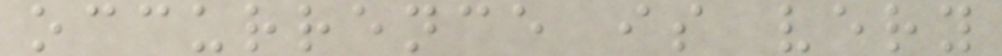occurrence is very
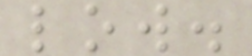low.
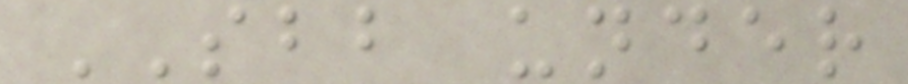SBB under
